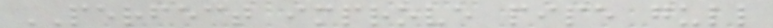PERFECT improve pipe gull
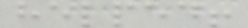helped!
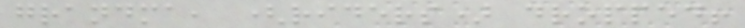grandma, (riders) dropped!
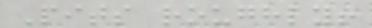Pits roughly!
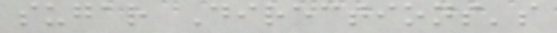sugar Directions's
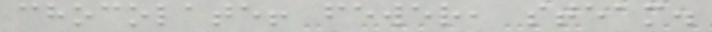chocolate! fewer, steam.
